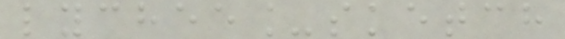lychee_sketch
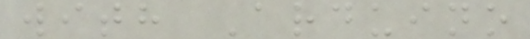with Arduino
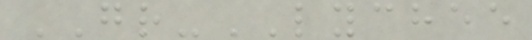GR-LYCHEE
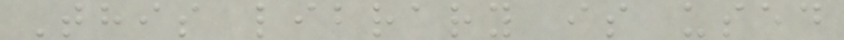This library is used
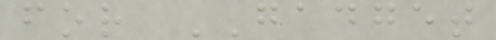for GADGET
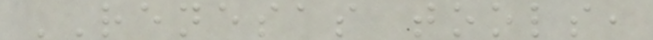RENESAS tools,
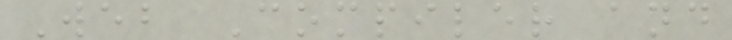Web Compiler and
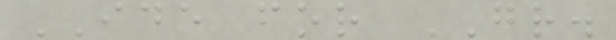IDE for GR.
